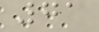71
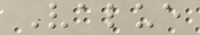Value
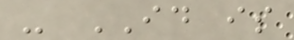- ID is
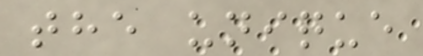the unique
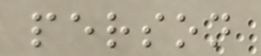person
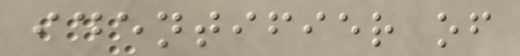identifier of
